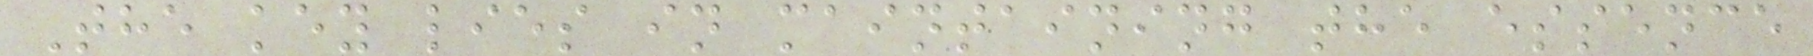The key lies in maintaining the essence
